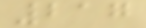217
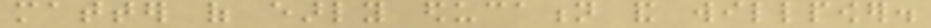matter of early education and willpower.
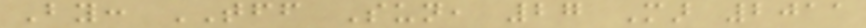By: TFF Sun, 27 Mar 2011
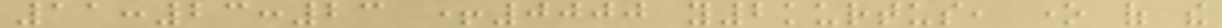11:23:23 +0000 y2kurtus, one of the
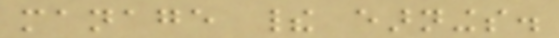manage their earnings.
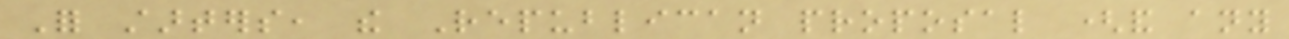For starters, the Republican proposal (and any
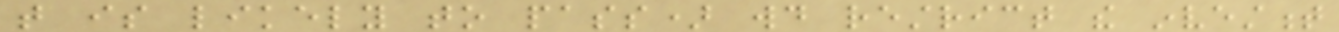that is likely to pass) would restrict the investment
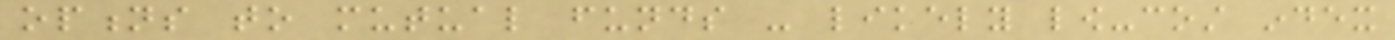options to mutual funds - likely low-cost index
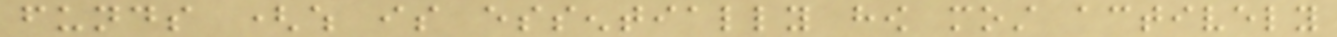funds (which is essentially how most actively
